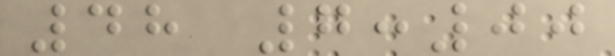48 7:00
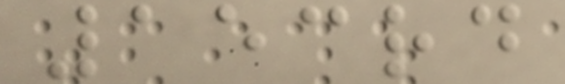153rd
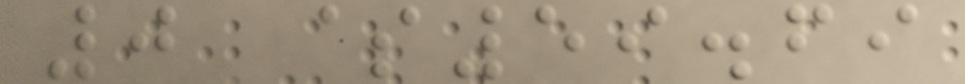0 $59.69
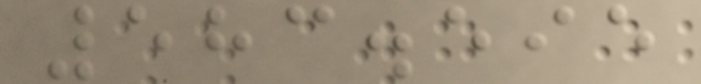583.595
